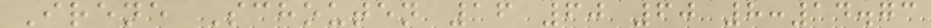Irene Schouten 16 60 60 8:14.73
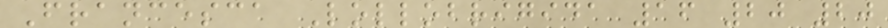Francesca Lollobrigida 16 20 20
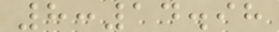8:14.98
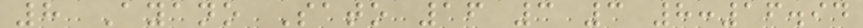8 Ayano Sato 16 3 3 8:16.94
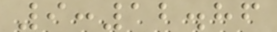9:12.86
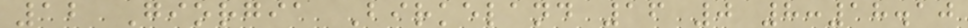12 Giorgia Birkeland 16 0 8:18.10
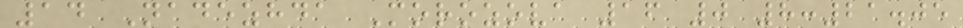14 Nadezhda Morozova 16 0 8:21.05
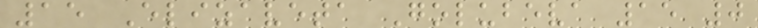15 Elizaveta Golubeva 15 0
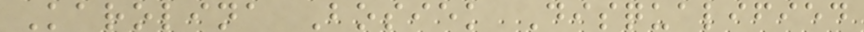Karolina Bosiek Disqualified
